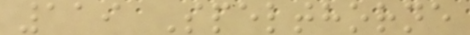119 Spelthorne
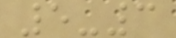5-3
